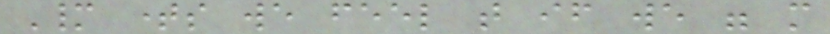Many times we feel that if we were more
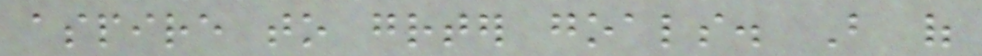aspire to greater goals. But of
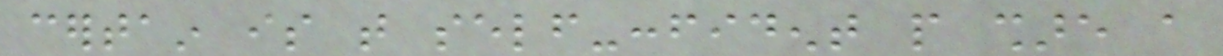certain is that self-confident people share a
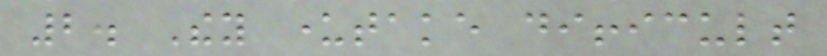2. They undertake difficult
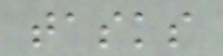tasks
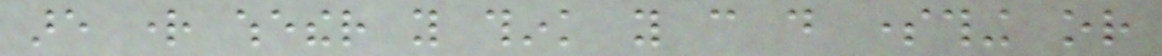are right whether you think you can do something or
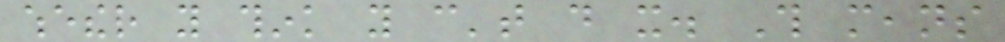whether you think you can't do it. This means
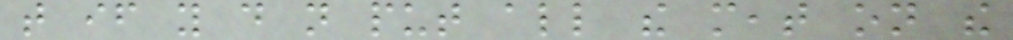that if you do not put all the meat on the
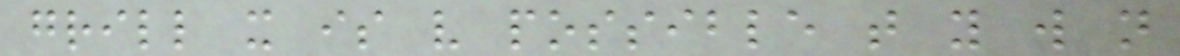grill it is very possible that you will not
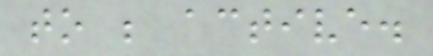to be active.
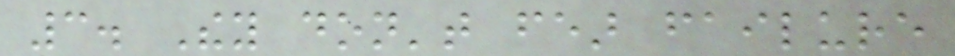3. They don't fear failure
